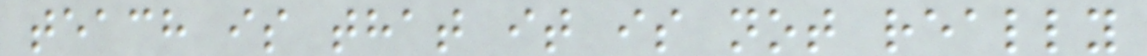teach is that it is not really
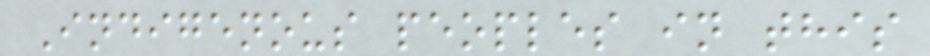Indigenous peoples in this
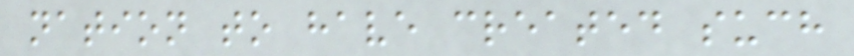nation to have created such
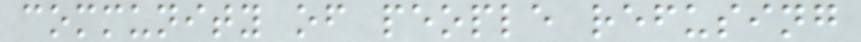community of people refusing
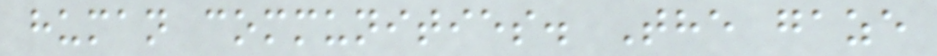human communities. The gaze
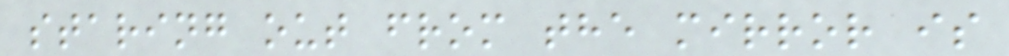staring out from the mirror is
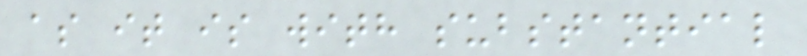as it is with substantial
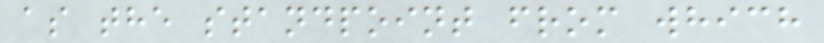as the standpoint from which
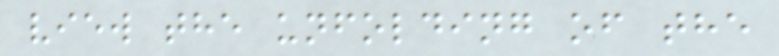view the unfolding of the
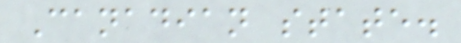Canadian state.
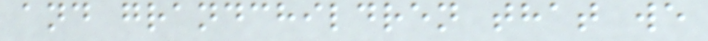and grandchildren that we
